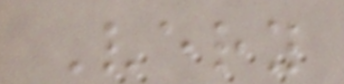Very
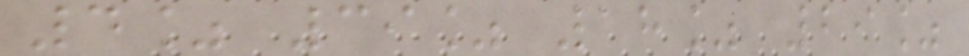4% 39% 18% 29%
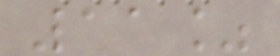11%
